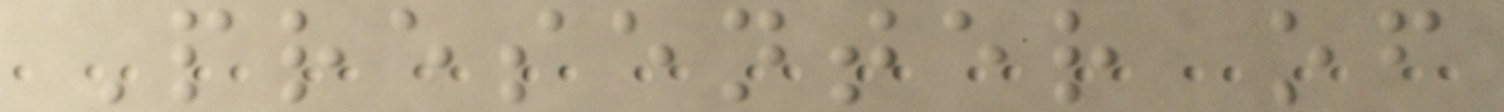Presenter of
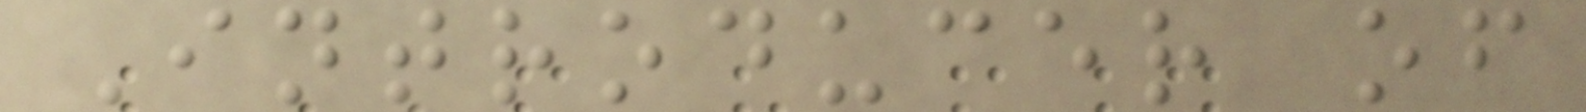Introducer of
